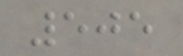505
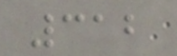312
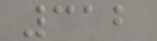312
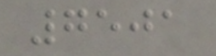7501
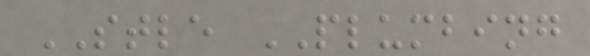STLE PLUMBING
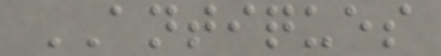ANTIQUES
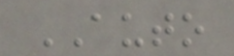AUTO
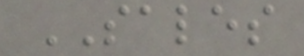SALES
